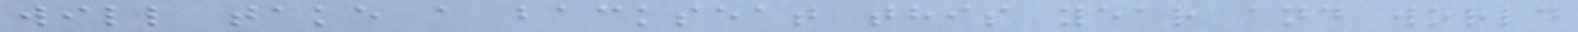will take a backseat this year and world
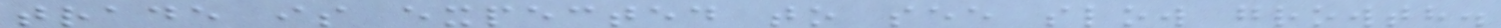trade is expected to see slow growth.
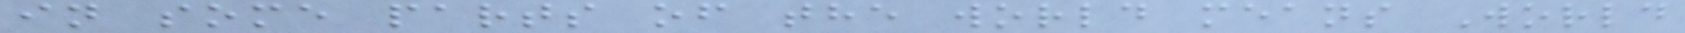in some parts of the world means World
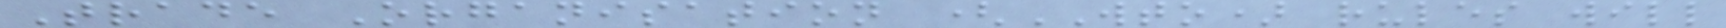Trade Organisation (WTO) rules will
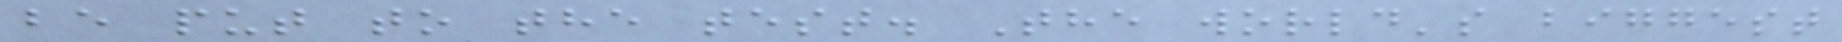be put to the test. The world's biggest
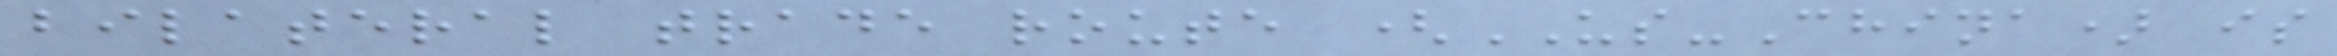bilateral trade route (US-China) is
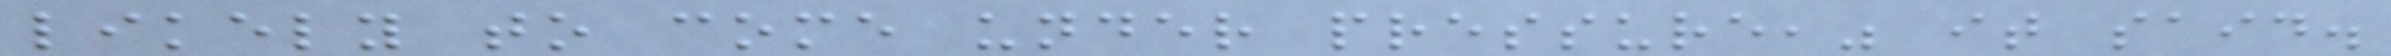likely to come under pressure," it said.
